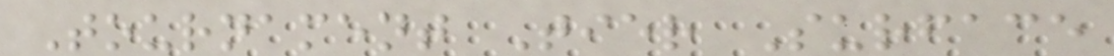Tournament Tier Surface
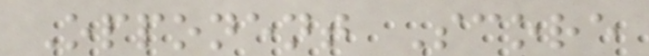Opponent Score
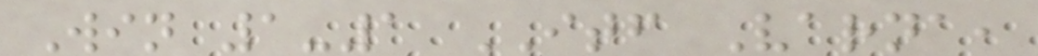Win 1-1 ITF Varna,
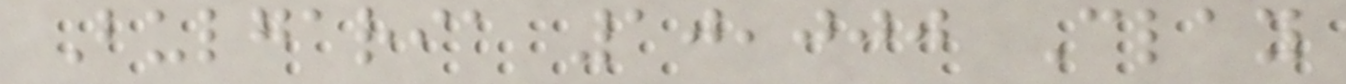Bulgaria 10,000 Clay
